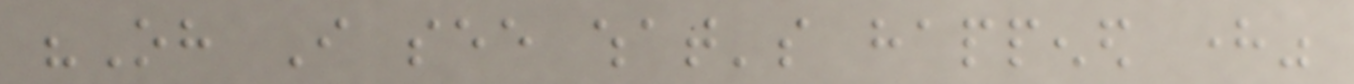"Oh I see what's happened here"
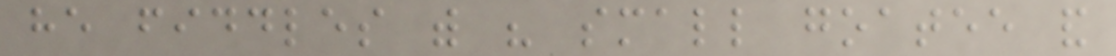he fiddles with his small goatee and
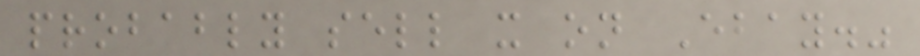probably sell it on Ebay."
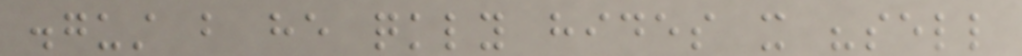disgust but he quickly hides it "sell
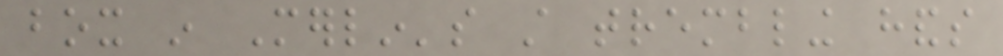box in Merlin's still trembling hands
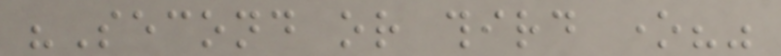"Second or third one?"
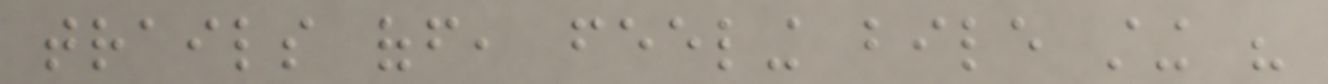trails off, feeling bile sting his
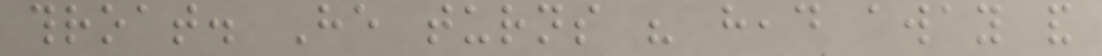throat. He turns his head away and
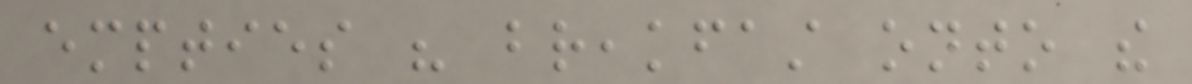empties his breakfast onto the
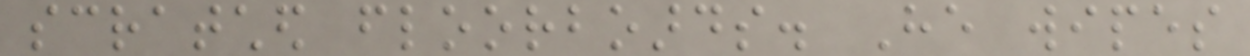scratched floorboards. He wipes
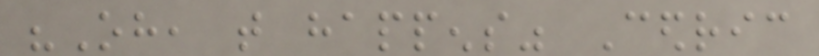"Oh, that happens" Cedric
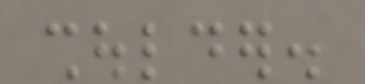shoulder.
